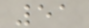51
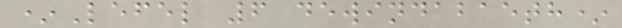*Lefel 6 dewindabaeth*
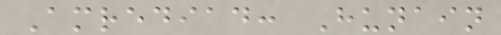Amrediad: Hunain
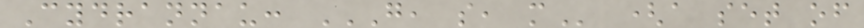Cydrannau: G, S, M (a set of
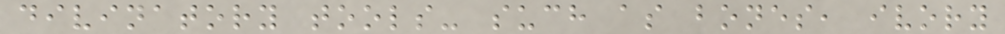divinatory tools- such as bones, ivory
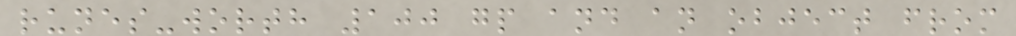runes-worth 100 gp and an object from
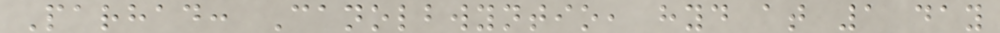Parhad: Canolbwyntio, hyd at 1 day
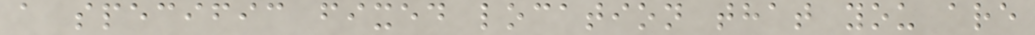a specific fixed location that you are
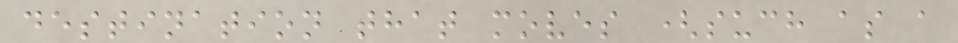destination that moves (such as a
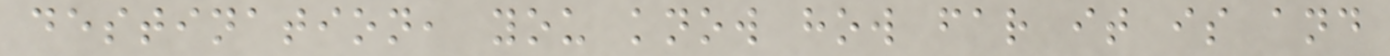destination, you know how far it is and
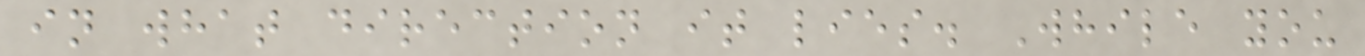in what direction it lies. While you
